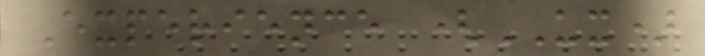Experience (UX)
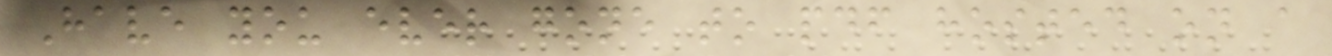Have you ever gone to pdf hosted on a
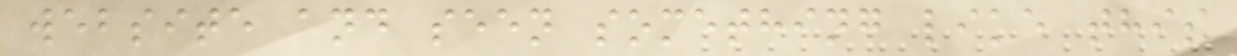website and seen something like this
